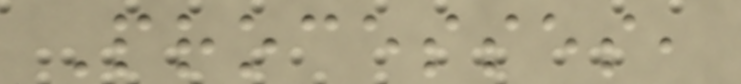Processes,
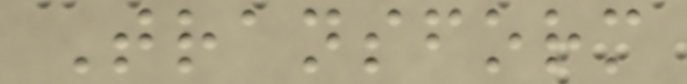Transform
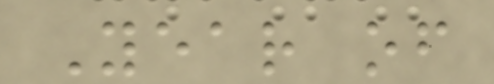Year of
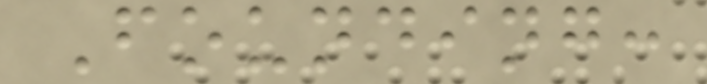Founding:
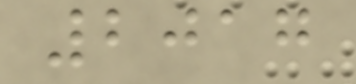2017
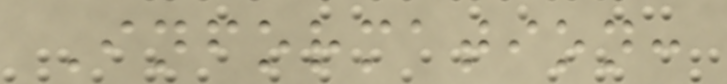Information:
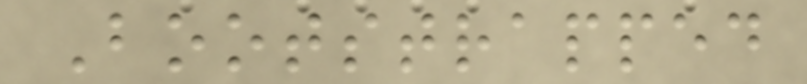Bootstrapped
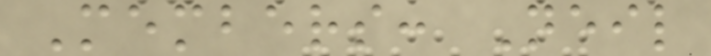Members: Neil
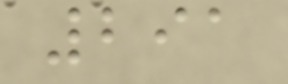291
